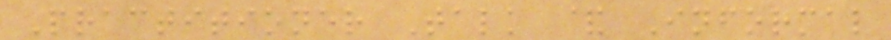Practitioner Talk & Informal
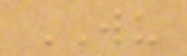WU
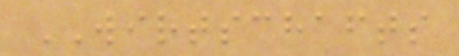WIRTSCHAFTS
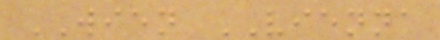WIEN VIENNA
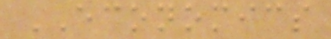ECONOMICS
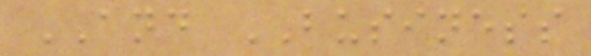AND BUSINESS
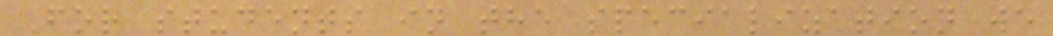For students in the specialization we
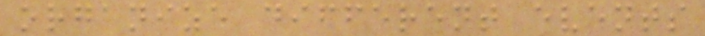organize different events
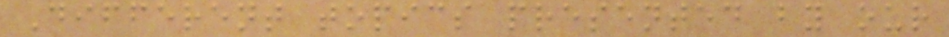Different topics presented by our
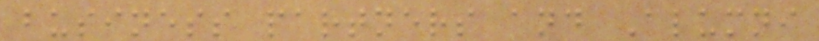business partners and Alumni
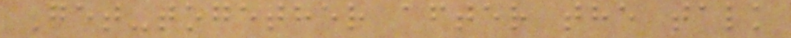Get-together after the talk
